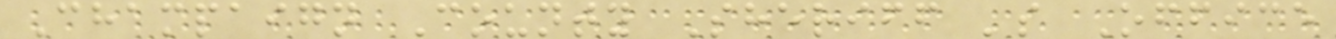Champaign County Sheriff 's Office
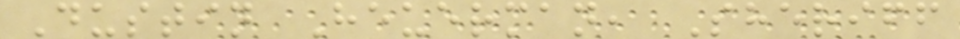Dustin Heuerman, Sheriff
